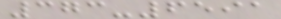373-6591
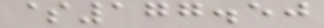$177.50
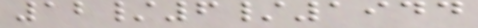12/6/1944
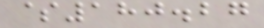$180.27
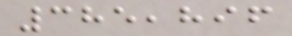385,896
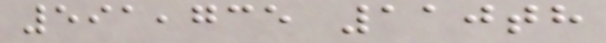591,735 110th
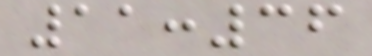11:36
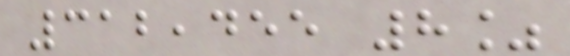312,455 8%
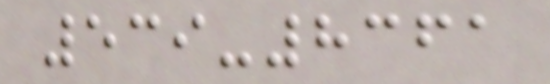539-8361
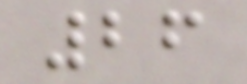26
